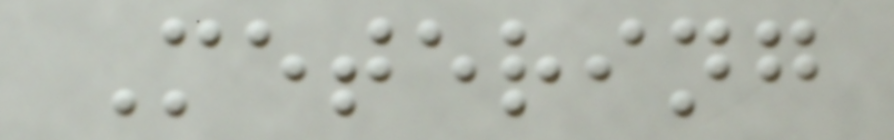Metering
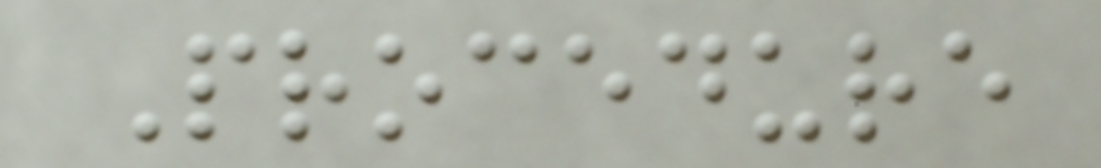Procedure
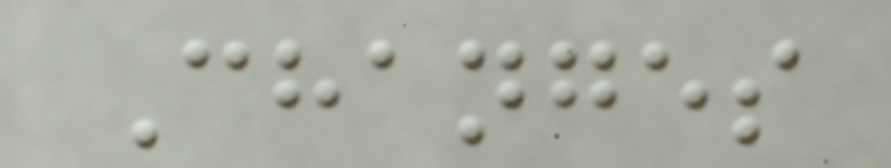Changes
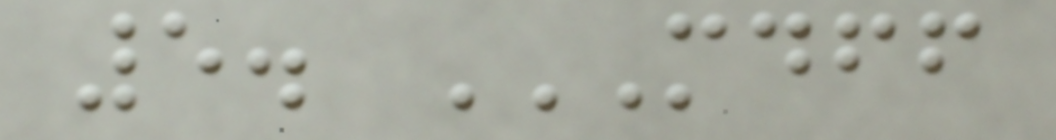5. MDFF
